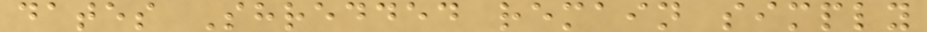dates Shredded remain simply
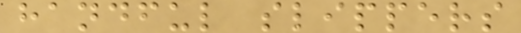handful slippers
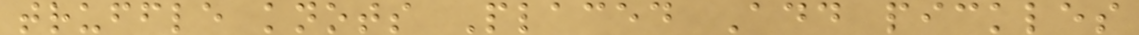truffle knots Placed Add pickles
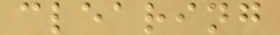clearing
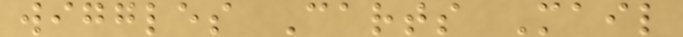wiggles Carts Mail
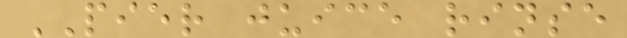PIER juice rinse
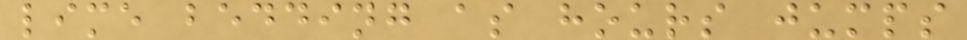lime bedding as hours jumps
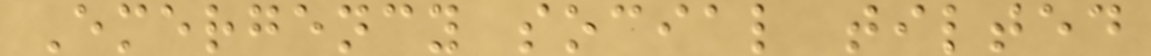Emergency social tilted
